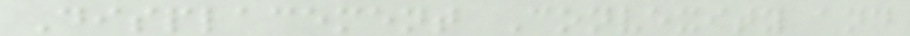Displacement Convexity and
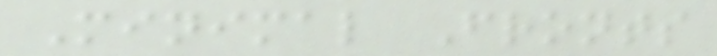Minimal Fronts
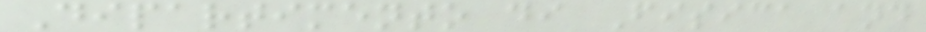Dipartimento di Fisica and
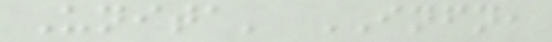Unita' INFN,
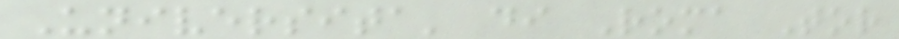Universita' di Roma Tor
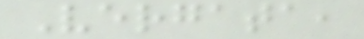Vergata,
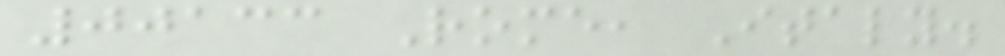00133 Rome, Italy.
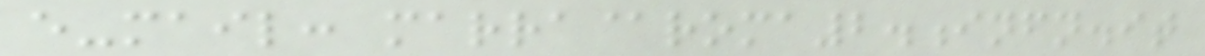e-mail: marra@roma2.infn.it
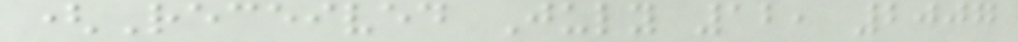(Received July 12, 2007
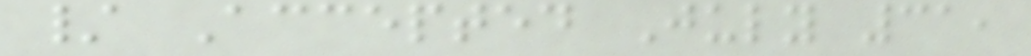/ Accepted July 31,
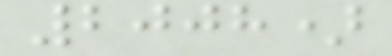2008)
